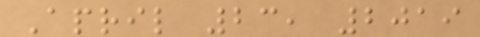April 23, 2019
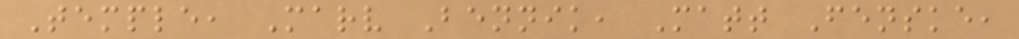Temple, Marv Bennik, Matt Fenske,
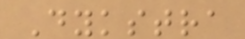Dykstra
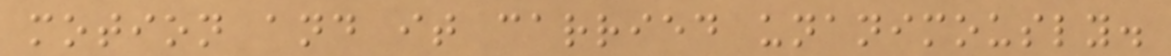motion and it carried unanimously.
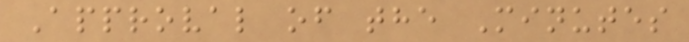Approval of the Minutes
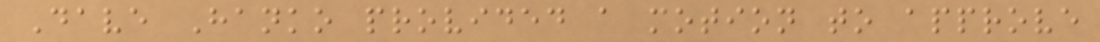Dave Hanko provided a motion to approve
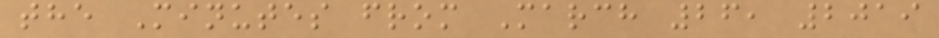the Minutes from March 26, 2019
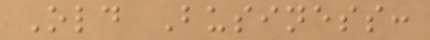Old Business:
